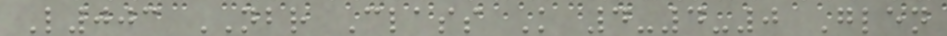L003 NBR Class K 4-4-0 Glen
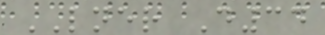LNER D34
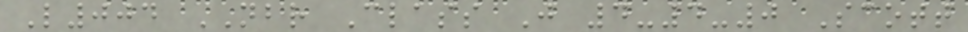L004 NBR Class J 4-4-0 Scott
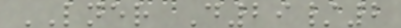LNER D29/2
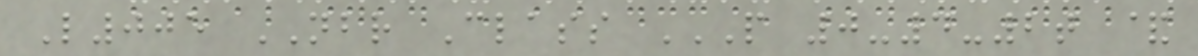L005 NBR Class P 0-4-2T &
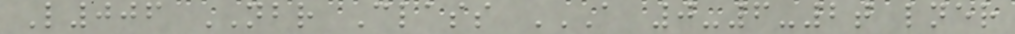L006 NBR Class A 0-6-2T LNER
